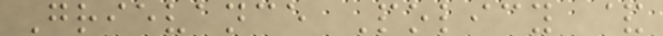Grievance Policy &
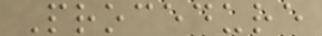Procedure
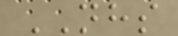NHS
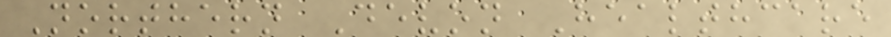Northern Devon Healthcare
